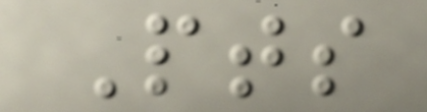Pts
